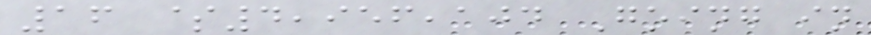16 $4,956,104 Going in
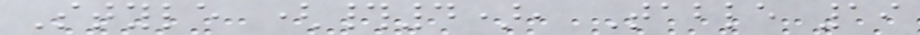Style (#4), Table 19
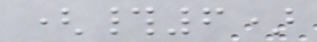(#6)
